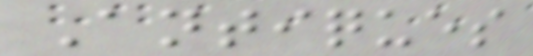Antiques
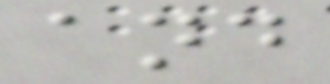and
